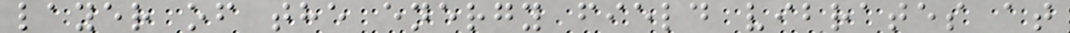layer of the energy field vibrates at
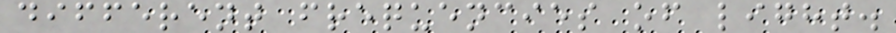different frequencies of light.
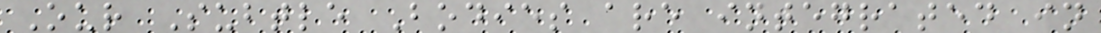Our Subtle Bodies are integrated in
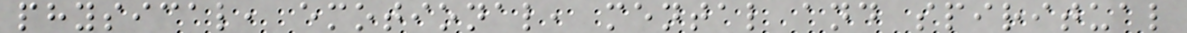physical, emotional, mental and spiritual
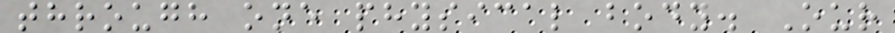through one physical body. Our
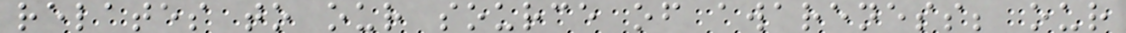relates to our source of awareness; our
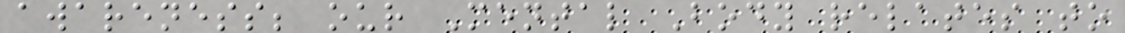awareness; our Mental Body relates to
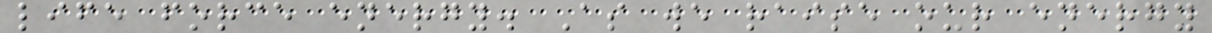life force energy. As we raise our energy
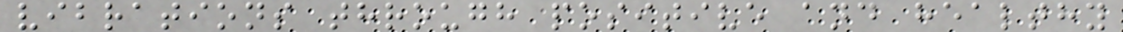vibrations through positive and healthy
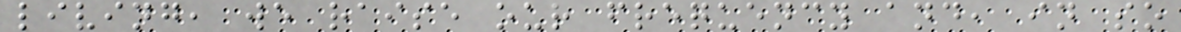living, we raise our frequency and, in so
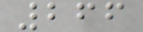266
